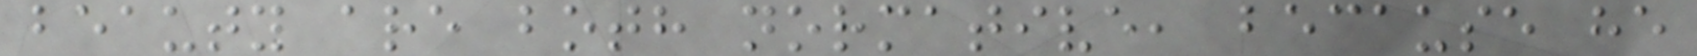beauty are both normative, because he
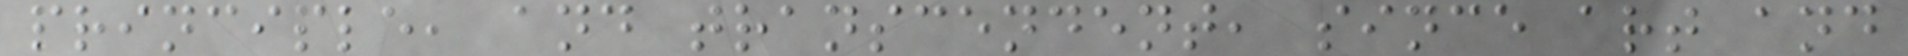principle, and transcendent, since art and
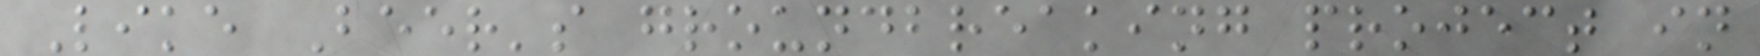Like Beer's groundbreaking project in
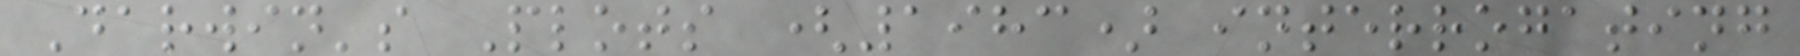Darwin's Plots (1983) interrogating
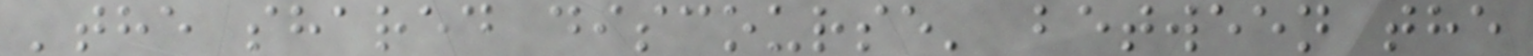'the shared discourse' between the
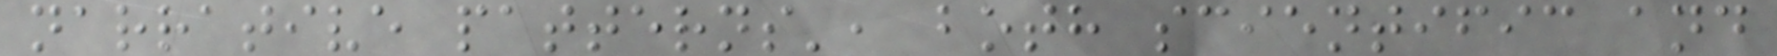narrative patterns', both scientific and
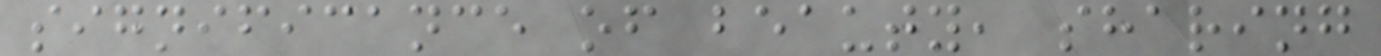significance of beauty, sharing
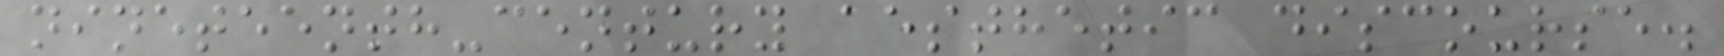nineteenth-century aesthetic discourse.
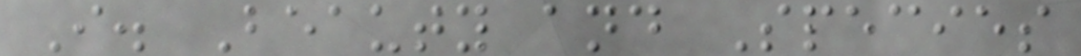I. Beauty and Species
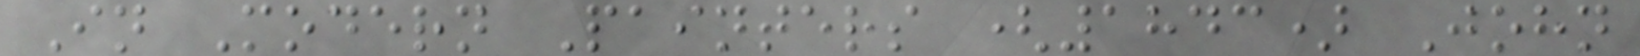In Modern Painters (1843) John
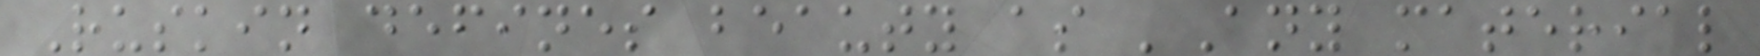Ruskin defines beauty as 'Any material
